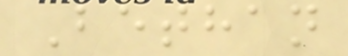Bethan
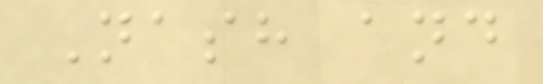Nash and
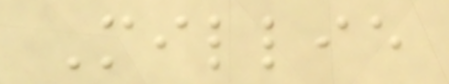Millie
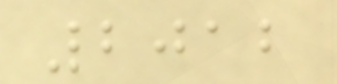2012
